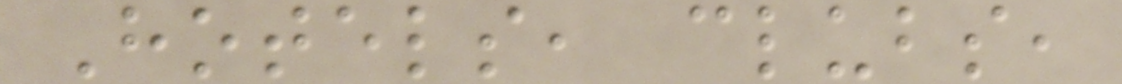Hotels, clubs,
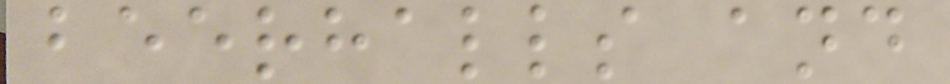beerhalls and
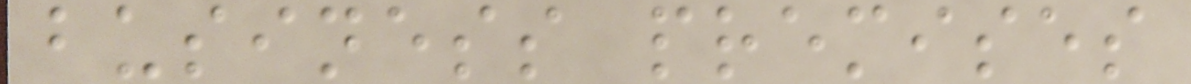business premises
